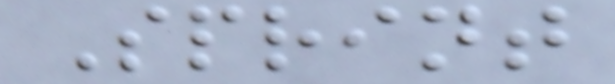Sprint
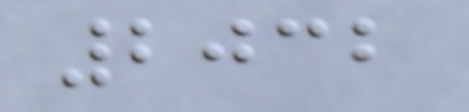2032
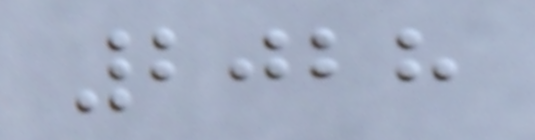2028
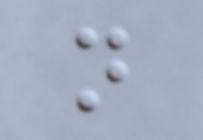n
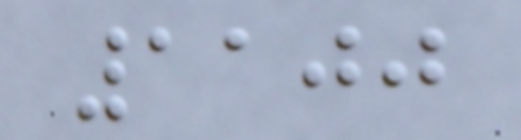1100
